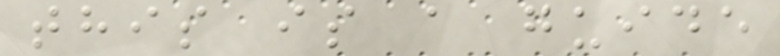this is a guide
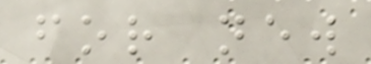for new
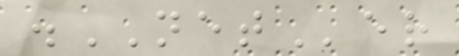.NETer
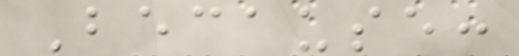Because:
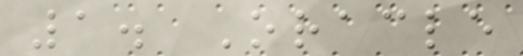1. Oracle
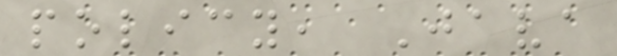policy, Java
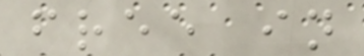free in
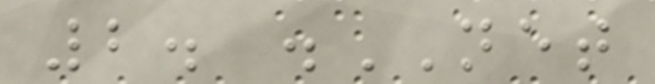2. .NET
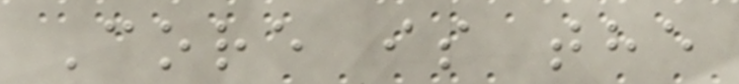Core is the
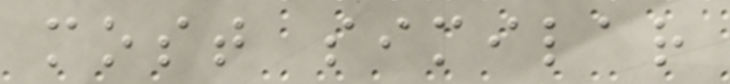most similar
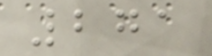271
